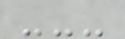---
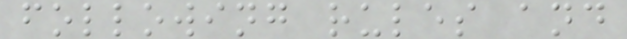following rules and
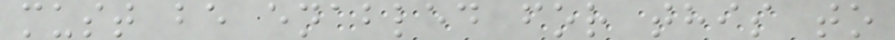must be enabled for this to
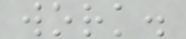work.
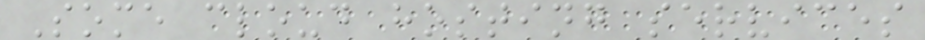Some cloud hosting services
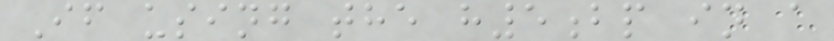If using the h5bp in a
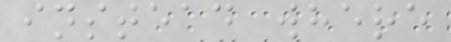instead where
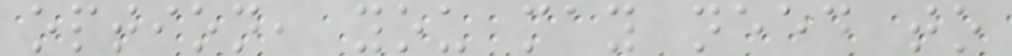option, you may need to
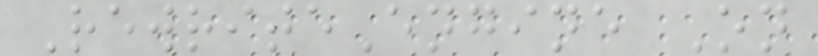RewriteEngine On
